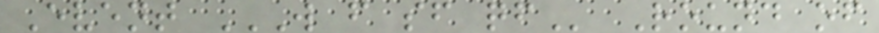Event W F SF QF Round of
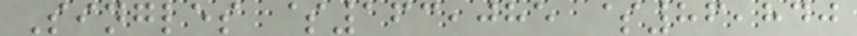Singles $163,085 $86,840
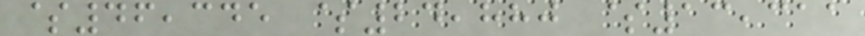$46,345 $24,880 $13,311
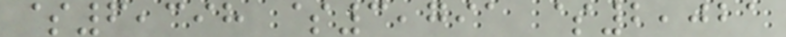$6,398 $3,791 $2,021
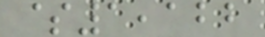$1,122
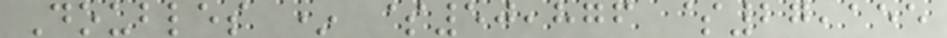Doubles * $50,876 $27,155
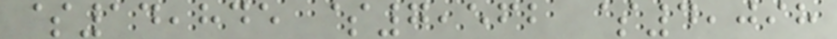$14,845 $7,562 $4,098
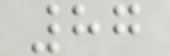87
